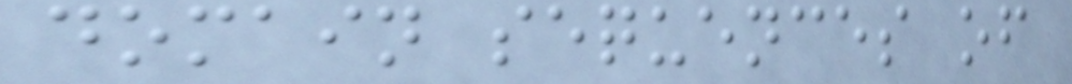domain sequences of
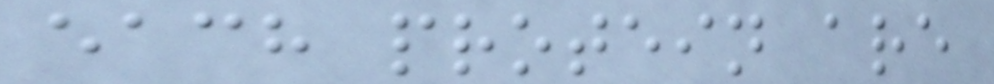each protein are
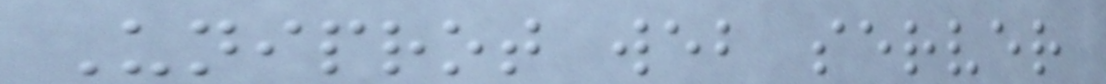Uniprot web server
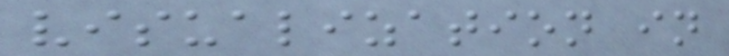visualization in
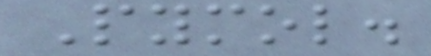Pymol.
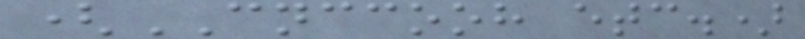(CNCCOOH etc.)
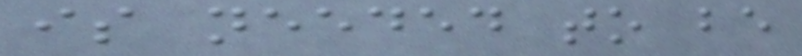is needed to be
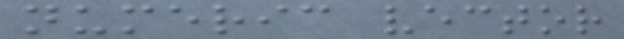numeric vector
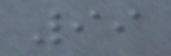99
